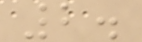2.
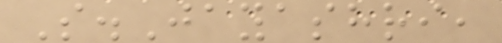S.Jayashri,
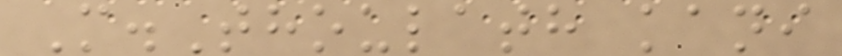M.Thoulath kani
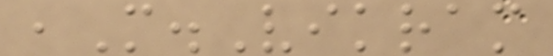,M.Vikram
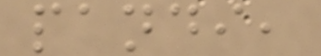pandi,
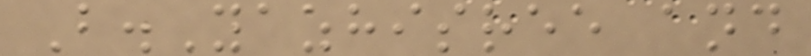B.Yazhisree and
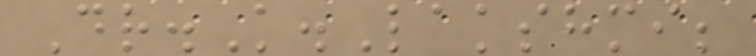Dr.K.Lakshmi;
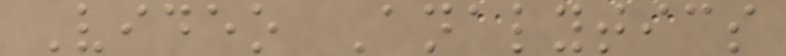Video Analytics
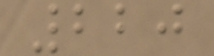220
